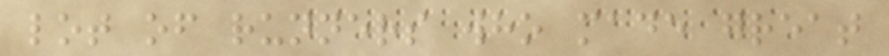lot of runners who made great
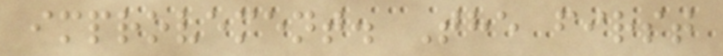improvement. The first
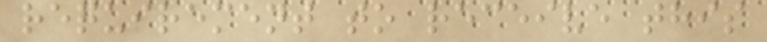requirement to receive this
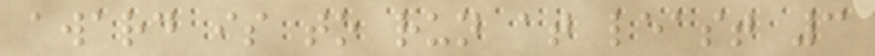award is to run at least 3
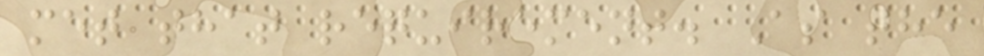met that requirement. As the
